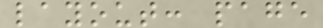layout: page
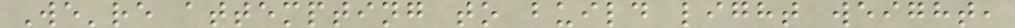We're attempting to build light weight,
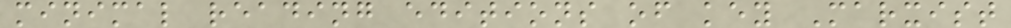minimal reading editions of key Marxist
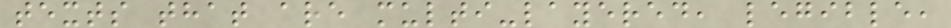texts that are multi-layered, legible,
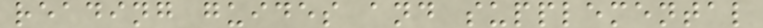reading guides and supplemental
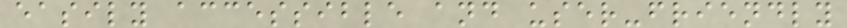easily accessible and user-friendly
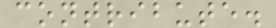contribute.
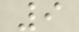9
